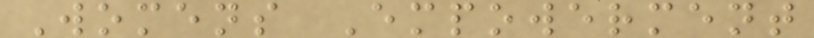Womens Empowerment
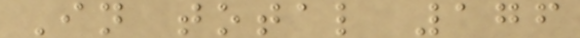In total 176
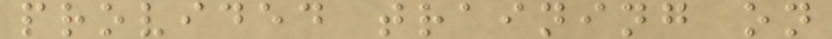provided training on
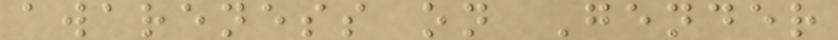awareness on Gender
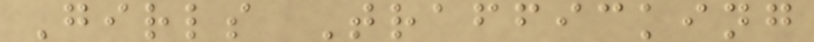Girls Trafficking
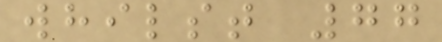whilst 77
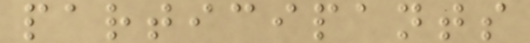participants
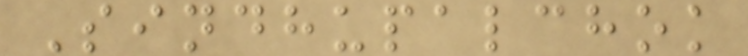Sindhupalchok
